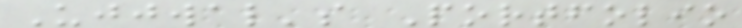Ujjwal's Portfolio
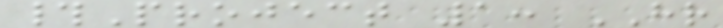#Project 1: HR
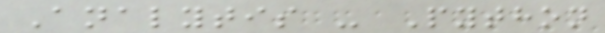Analytis - Python
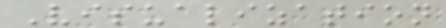Visualization
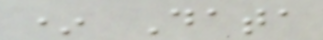* Data
